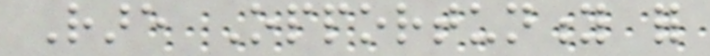Rare Opportunity for
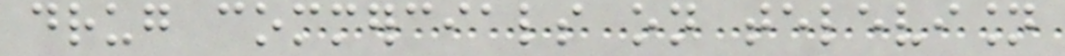drug commercials on television
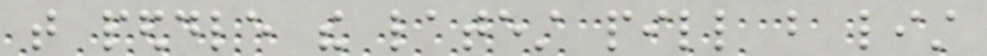that peddle the latest pill but list
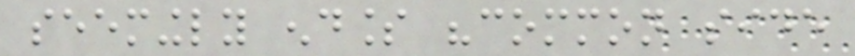seemingly endless "common side
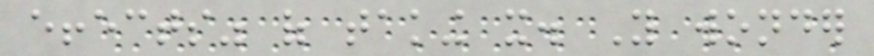effects" of taking it. You wonder
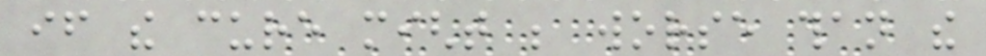if the cure might be worse than the
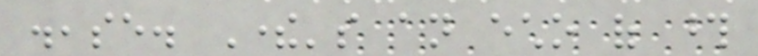disease. There's an echo of those
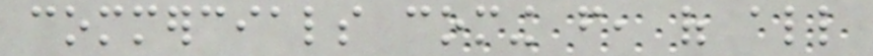commercials coming from, of all
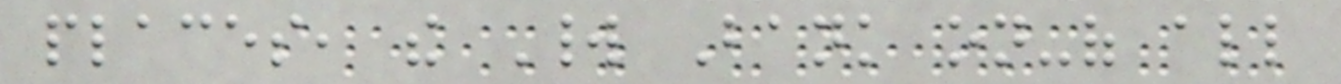places, the World Bank on-of all
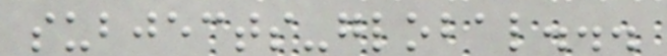subjects-global...
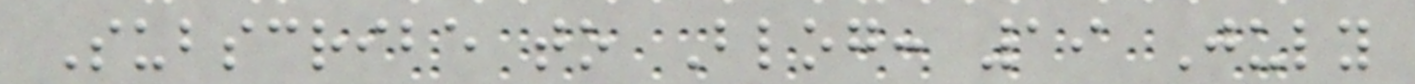Subscribe to Blog: 19 July
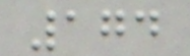174
